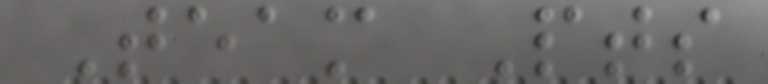Team Pts
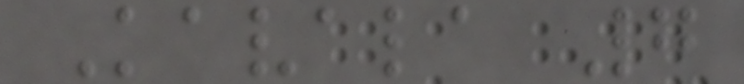Kavala 7
